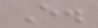E.
